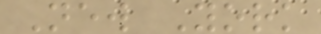New York
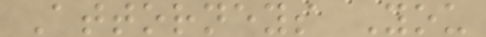Attorneys You
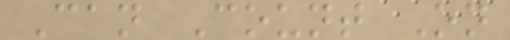Can Count On
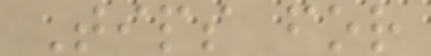Tips for
